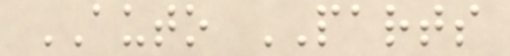AUTO PARTS
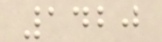1420
